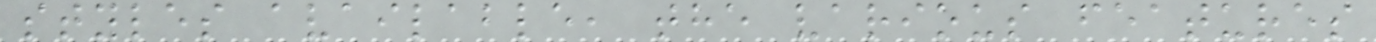styles available, the various features
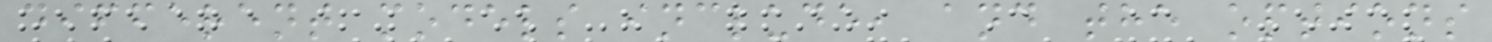different models include, and the options
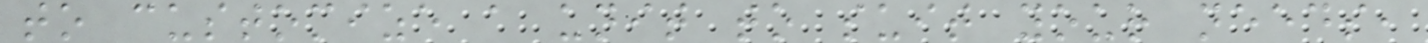to customize a unit to suit your needs,
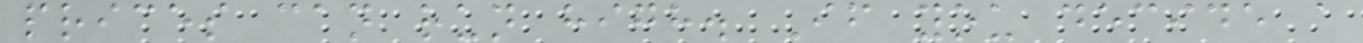prices can run high. If you decide a
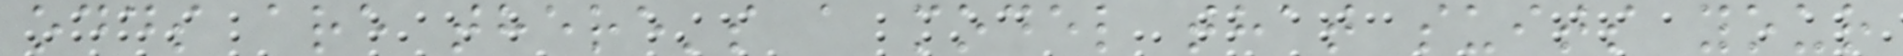odds are there's a model that suits your
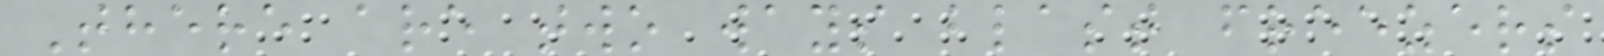There are two ways blast freezers
